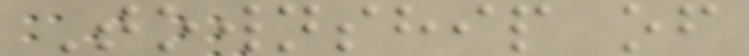Township of
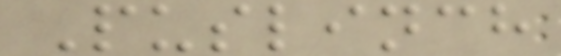Puslinch
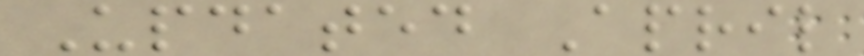Updated April
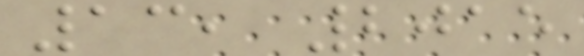13, 2015
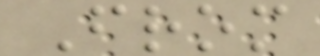From
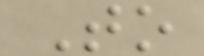To
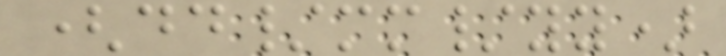(dd/mm/yy)
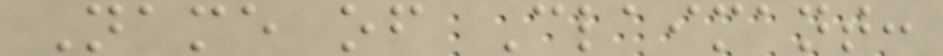Name of Claimant:
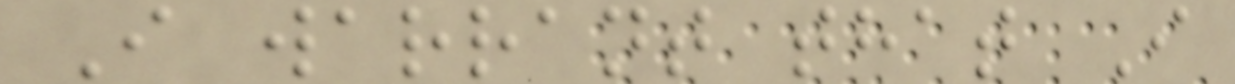I warrant that I
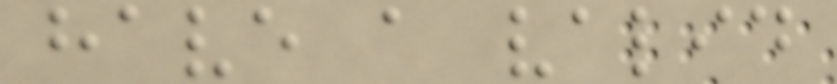have a valid
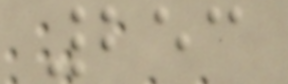253
